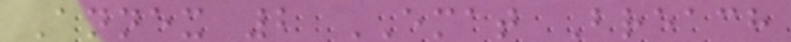Annex 2 EMAT Breach
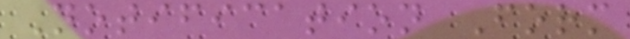Notification Form
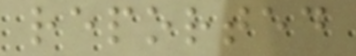reported
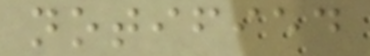notified
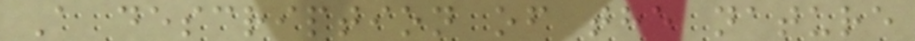A description of the nature
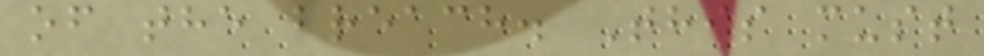of the breach. This must
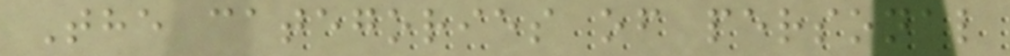The categories of personal
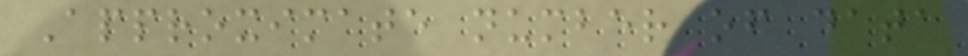Approximate number of data
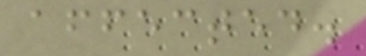affected.
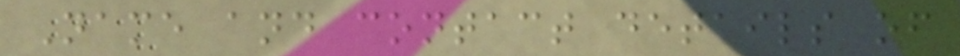Name and contact details of
